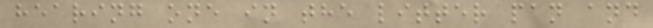hearing one in the litter pan and
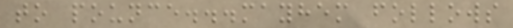to pounce...mayhem follows
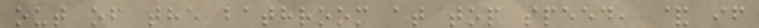out of the bathroom at top speed, & if
